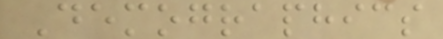Demographics
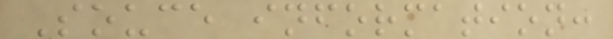Souce information:
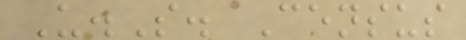U.S. Census
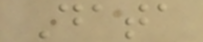Data
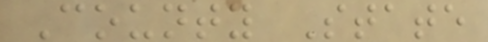County State
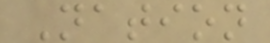Nation
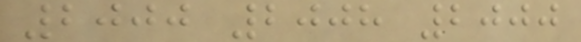2000 2008 2000
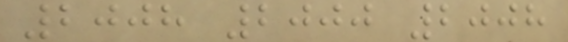2008 2000 2008
